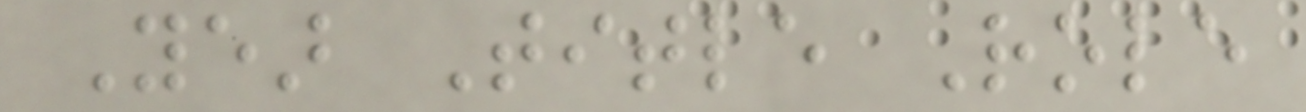Year Title Role
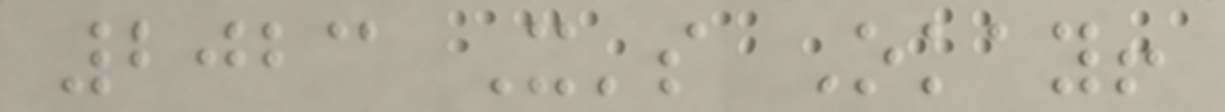2023 It's Okay!
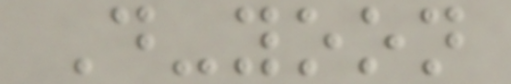Do-yoon
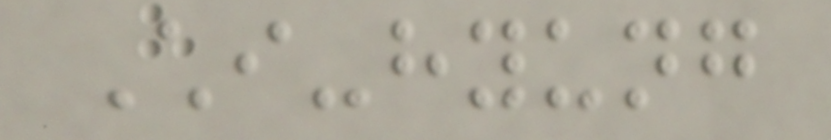Chi-hyung
